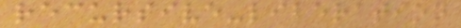recursive-liberation
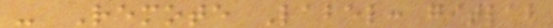- Remote Label: gitlab
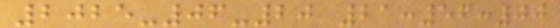2025-06-20 21:56:00
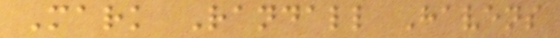Mark Randall Havens
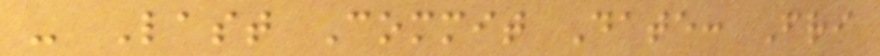- Last Commit Date: Fri
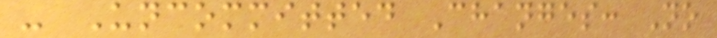- Uncommitted Changes: No
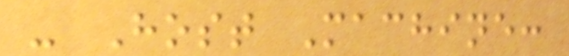- Host Machine:
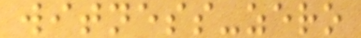witness-zero
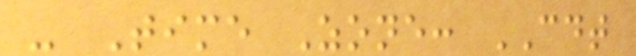- Time Zone: CDT
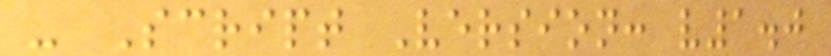- Script Version: v1.0
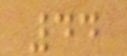44
